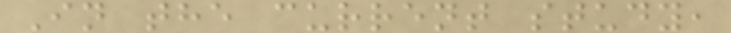In the current study,
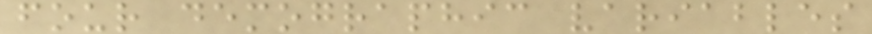four demographic variables
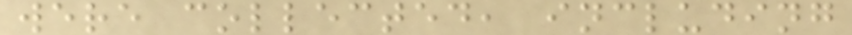were collected, including
